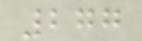277
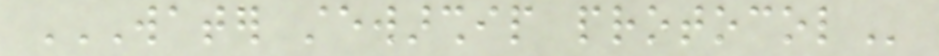WATER STEWARSHIP PROTOCOL
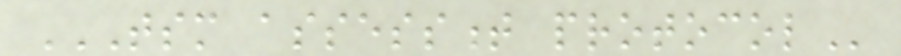TSM ASSESSMENT PROTOCOL
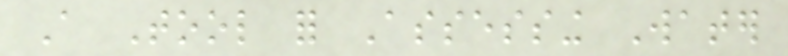A Tool for Assessing Water
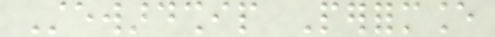Stewardship Performance
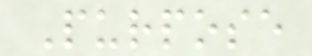Purpose
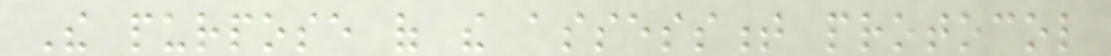The purpose of the assessment protocol
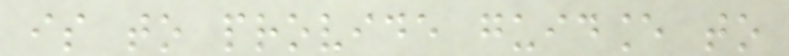is to provide guidance to
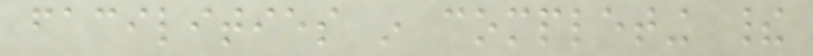facilities in completing their
